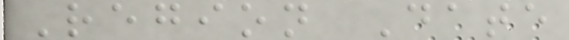Region Date
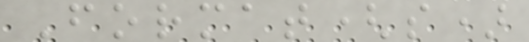Format(s)
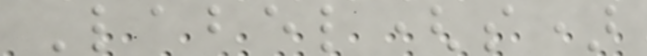Label(s)
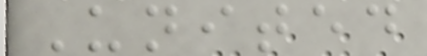United
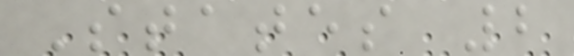States 2
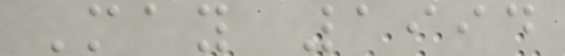May 1994
